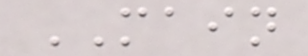MAIN
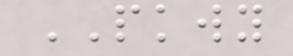PKWY
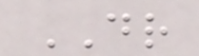DR
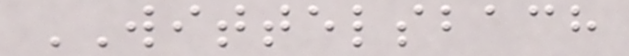WITTELSBACH
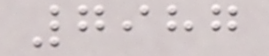7987
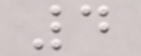4
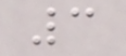3
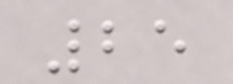25
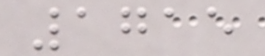1715
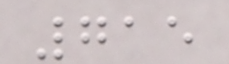715
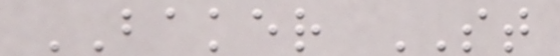BAKER ST
